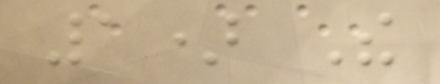1) The
